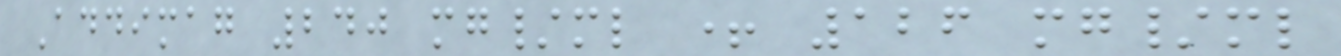Addimag 240 mg/ml + 126 mg/ml
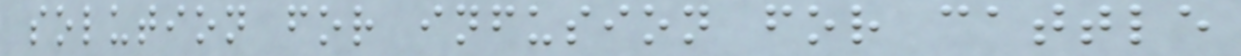solution for infusion for cattle
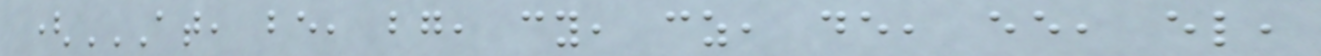(AT, BE, BG, CY, CZ, DE, EE, EL,
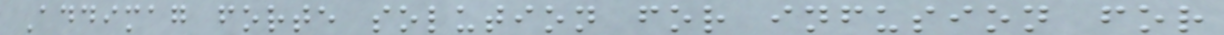Addimag forte solution for infusion for
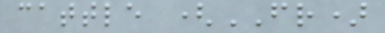cattle (FR)
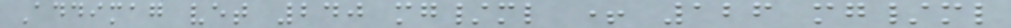Addimag vet 240 mg/ml + 126 mg/ml
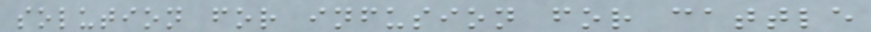solution for infusion for cattle
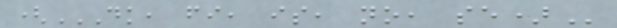(DK, FI, IS, NO, SE)
